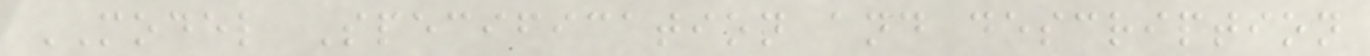MODEL Specification and description
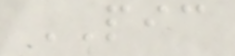PIC
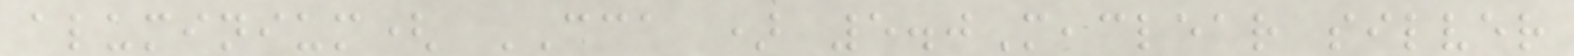aluminium( CCA ) 5.0M,clear silver
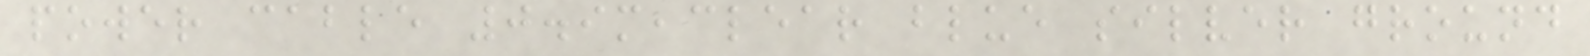power cable 0.9m,clear blue silver ground
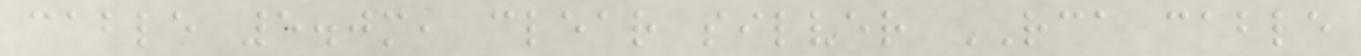cable 5.0m, clear silver RCA cable
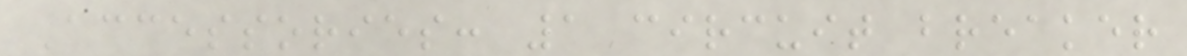Accessories: 1 circuit breaker
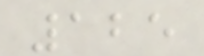125
